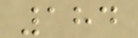184
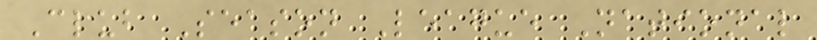Club Season League National
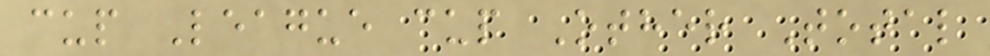cup League cup Other Total
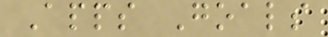Apps Goals
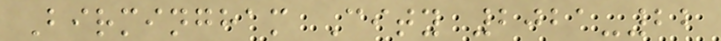Birmingham City 2021-22
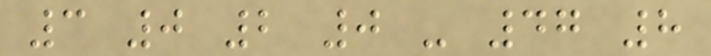3 0 2 0 - 47 8
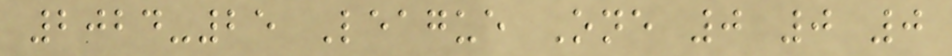2024-25 League One 0 0 0
